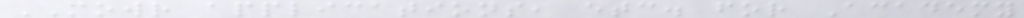MOWR applications, etc. for Academy
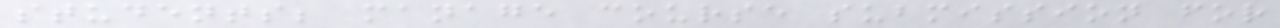students; manage course submission for
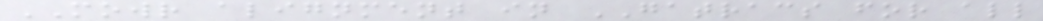MOWR alignment in GATRACS for all
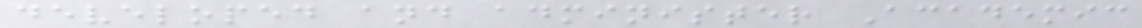developed and administer Academic
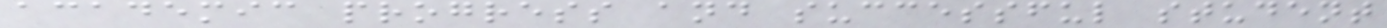academic progress and successful student
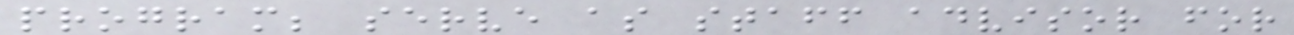program; serve as staff advisor for
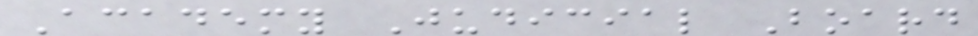Academy Judicial Board
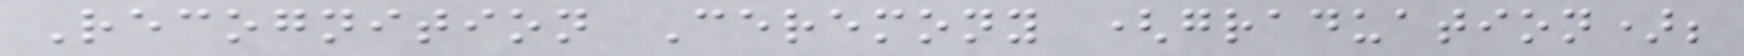Recognition Ceremony (graduation);
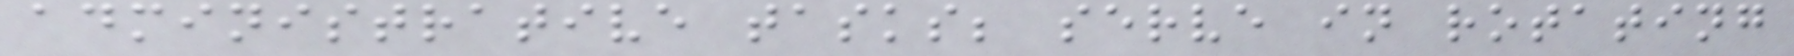administrative tasks; serve in rotating
